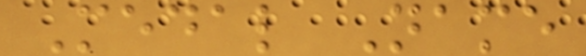Medal Name
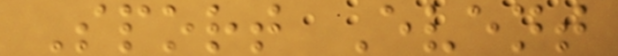Sport Event
